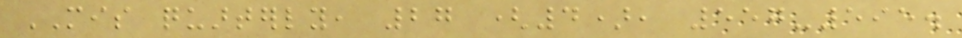MIS quarterly, 27 (4), 557-595.
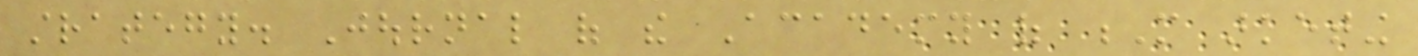strategy. Journal of the Academy of M arketing
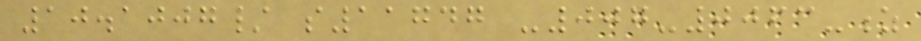10.1007/ s11747 -007-0063-z
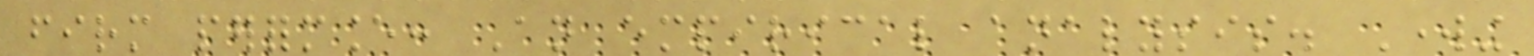firm performance: An empirical analysis. Working
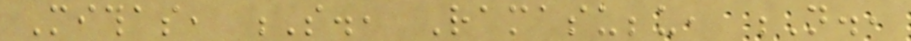Mithas, S., Ramasubbu, N.,
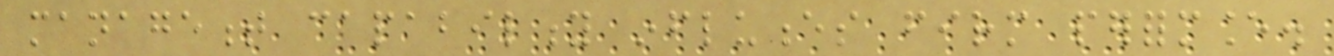management capability influences firm performance.
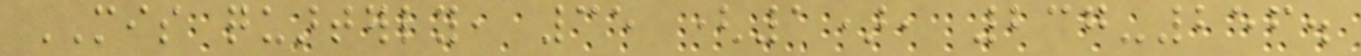MIS quarterly, 35 (1), 237-256.
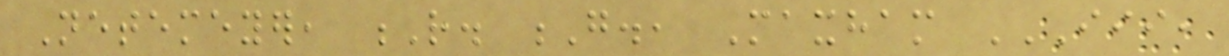Netemeyer, R. G., Maxham III,
